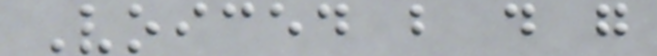Voiced b d g
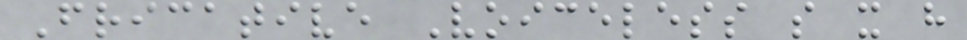Fricative Voiceless s x h
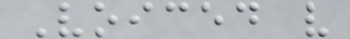Voiced v
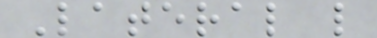Lateral l
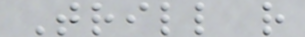Trill r
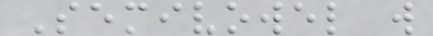Semivowel w
